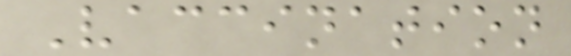Vaccination
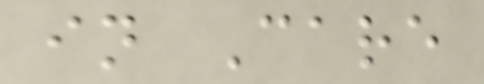in Care
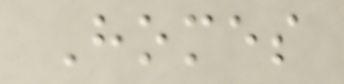Homes
